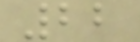22
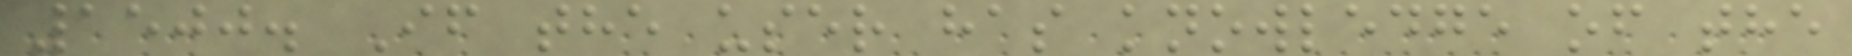1500. If the user has knowledge of the
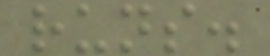runs.
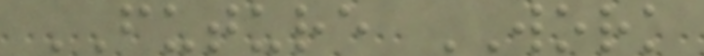FUTURE WORK
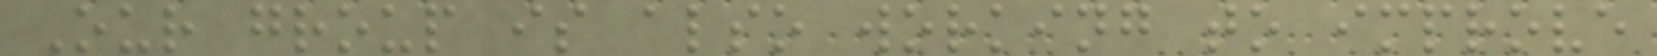Our group is also working to improve
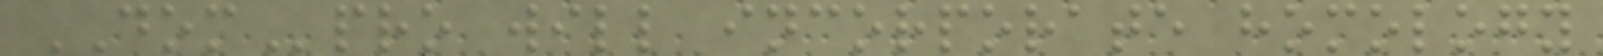DOMpro will incorporate homology
